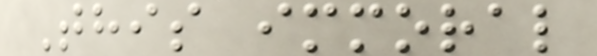This immoral
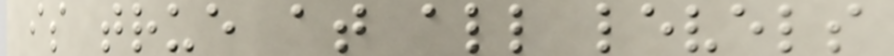is true at all levels
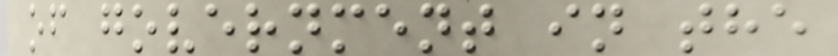of government in the
